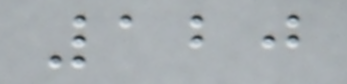120
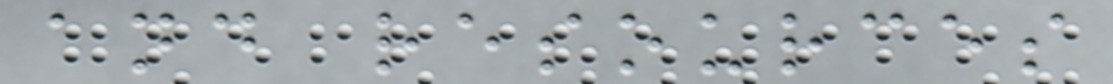and resources
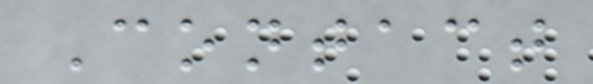Contact
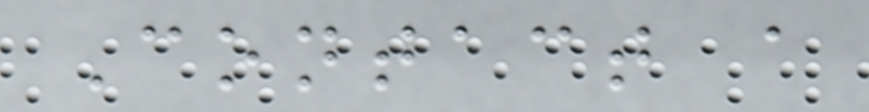Contact a
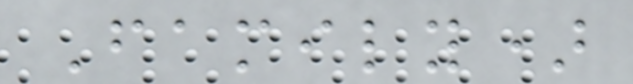Family)
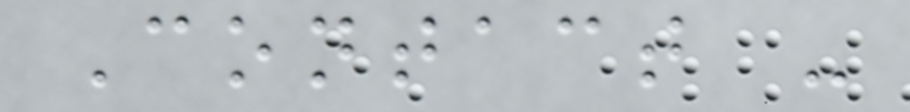Contact -
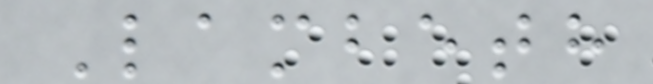Lambeth
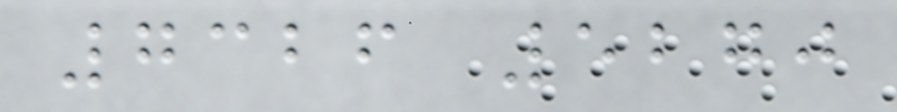7326 5270
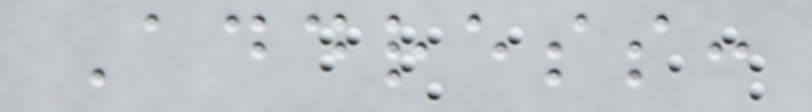Address:
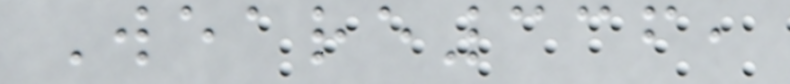Weare336,
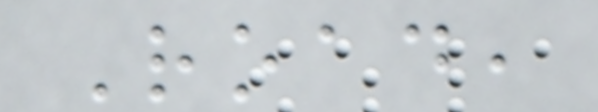Road,
